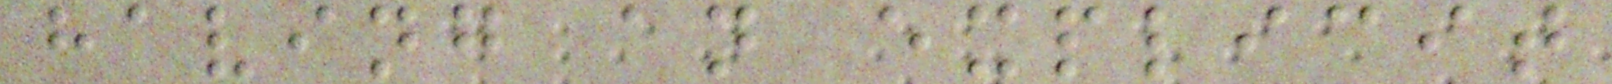having an explicit
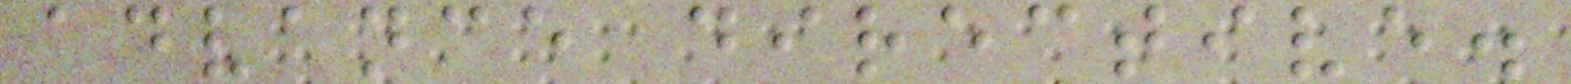advance directive.
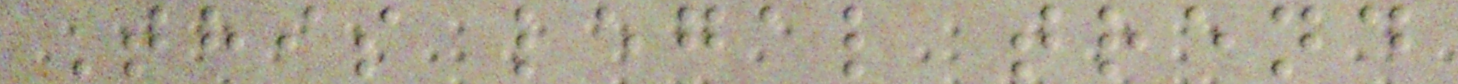This legal trend
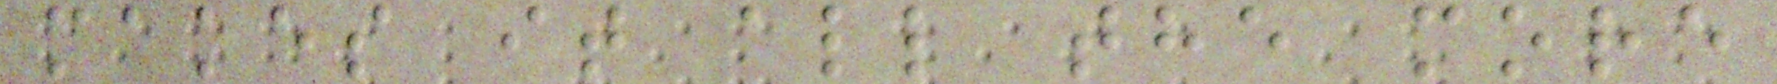makes it all the more
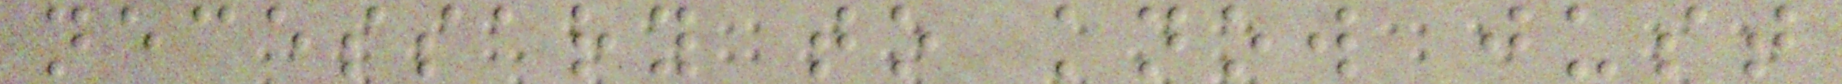necessary to know just
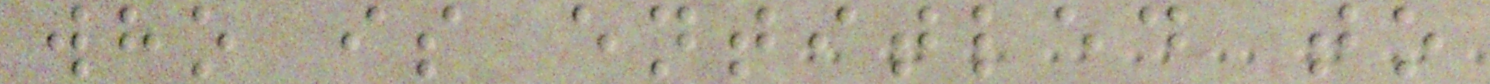who is entitled to
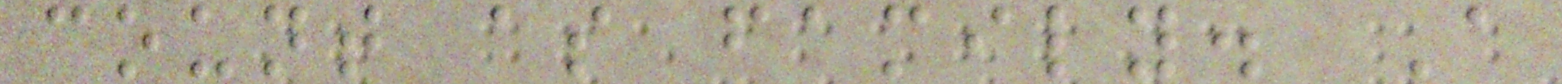count as family. A
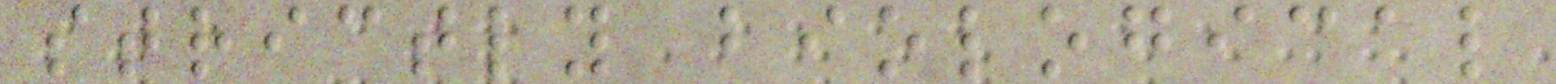strictly biological
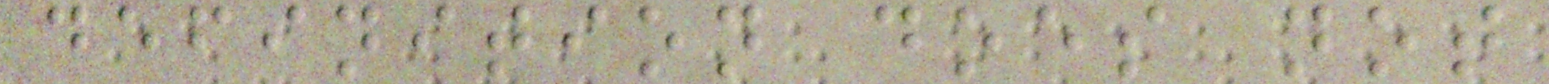definition does not
